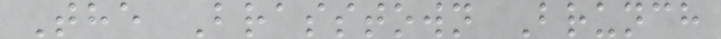The Brasstown Brunch
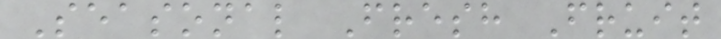Seasonal Fresh Fruit
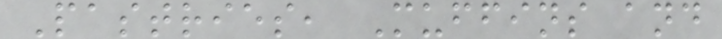Pastries, Muffins and
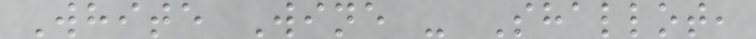White Wine - Shallot,
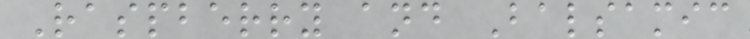Raspberry and Balsamic
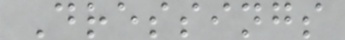Dressings
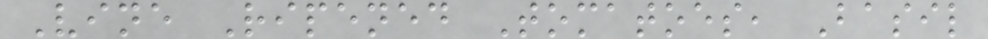Vine Ripened Tomatoes, Basil
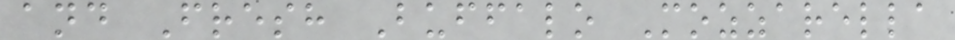and Fresh Buffalo Mozzarella
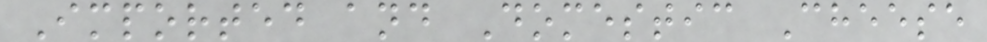Imported and Domestic Cheese
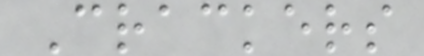Crackers
